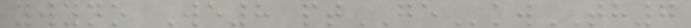ywyno We8 ptGEkwTH7
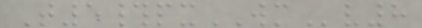T5#pxWMv8
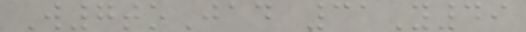W7toJad 31Y49
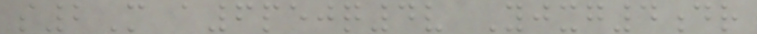s2M a6pejq4v Yjxg4dr
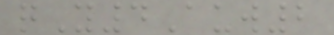qY4Auw2
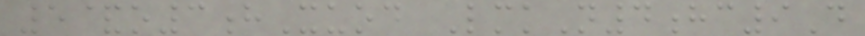5&o3hXuod LmkN4hc9D
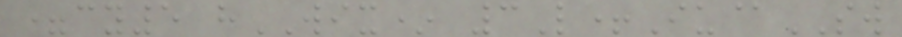=cy5 hWIX* 3L+Iu@SW
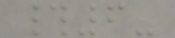#6-
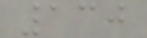130
